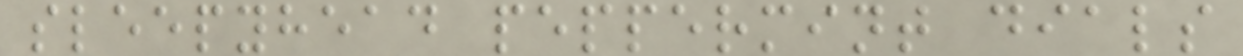sleepyhead peppermint dials
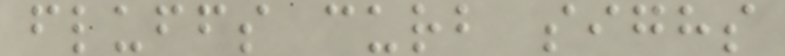fluffs curb sighs
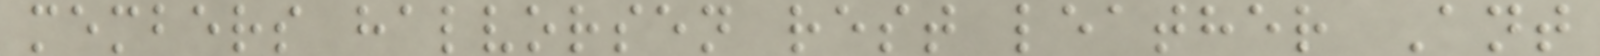members halvorsen rest leather Ant
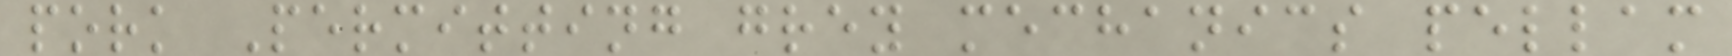pork Permitting grey mechanics pellam
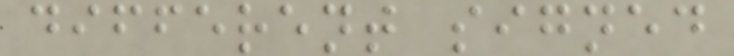different signed
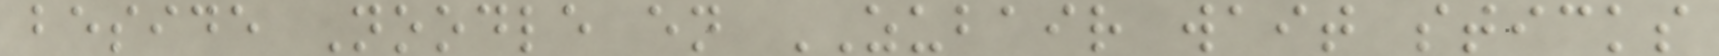beside Noodle en ZUBAIR wait sticks
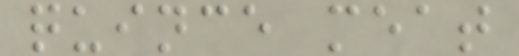quince meat
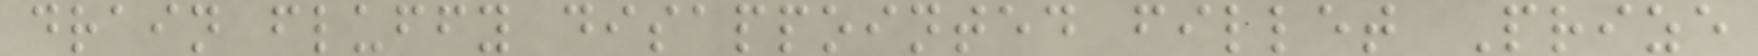drain fluffy disappointed fillet Prize
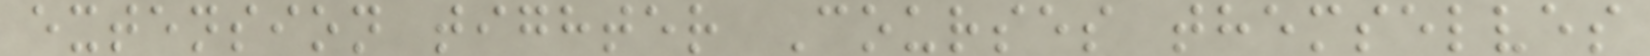extension tighter Courses themselves
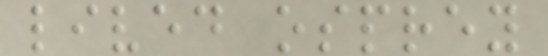lived osprey
